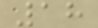18
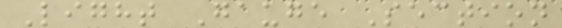Light Gauge Section
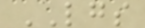LGS
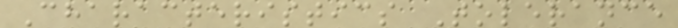Characteristics Tolerance
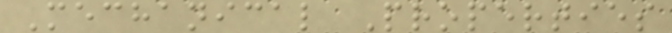Mechanical Properties
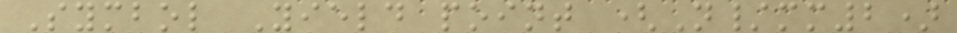Symbol Yield point (N/mm2)
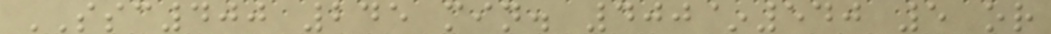SSC400 245 min. 400~540 5 or
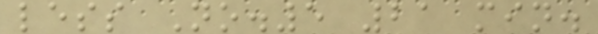less No.5 21 min.
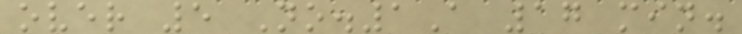over 5 No.1A 17 min.
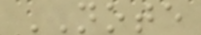NOTE
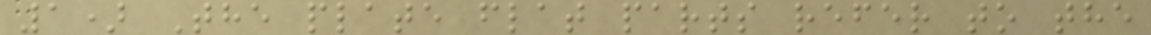1) The plate flat parts refer to the
